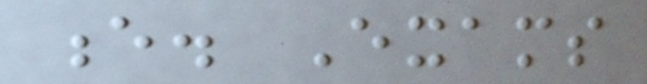e. Exams
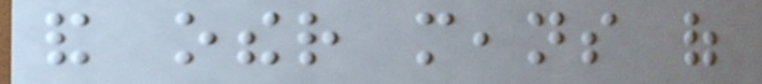and other means of
